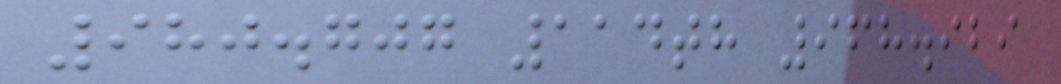980.707 114th 968.929
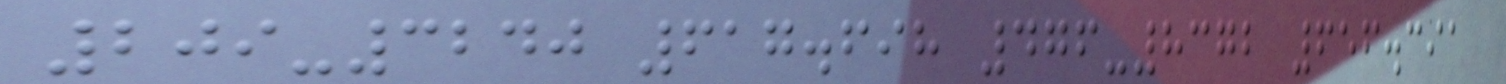209-3240 617.698 476-8372 656.391
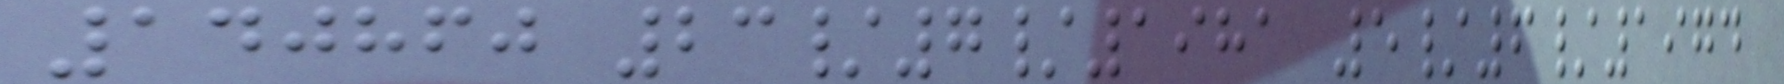140860 23/7/1981 5/6/1974
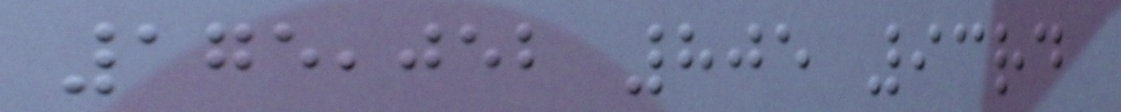175,052 805 93rd
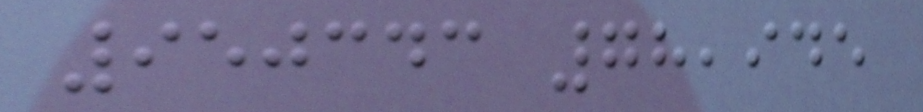950343 78,945
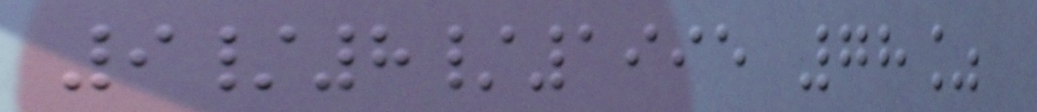9/8/1995 78%
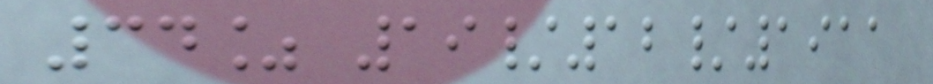34% 19/12/1911
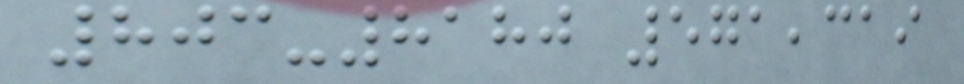803-8180 571,319
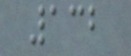132
